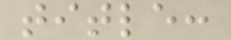title:
